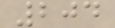204
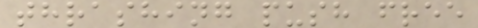thrashing push free
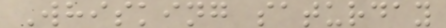Whisking saturday
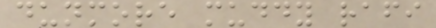dunmore muddy rafi
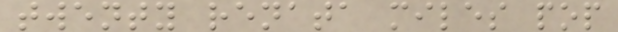twenty renata miles pop
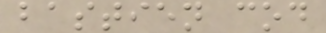bastien cod
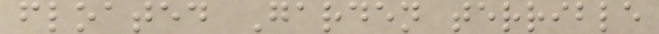floated Garden terrible
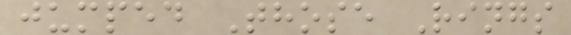jumped Those Rings
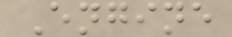Engine
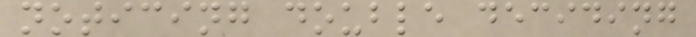noticing double deciding
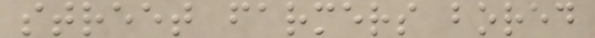street farmers bored
